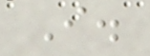I.
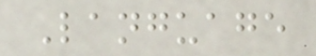Language
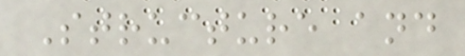Structure and
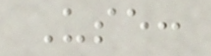Use:
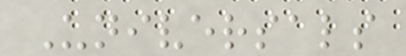Universals
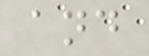and
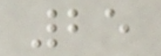25
